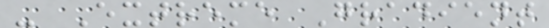- Extreme Gradient
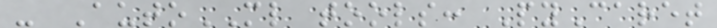- AutoML tools: PyCaret
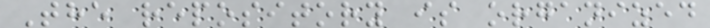The repository is organized
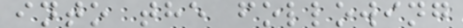into the following
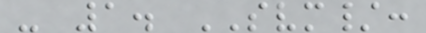- 1. SVM/:
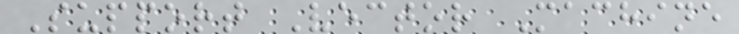Support Vector Machine
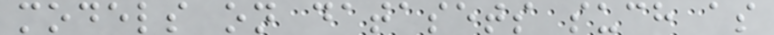models on datasets such as
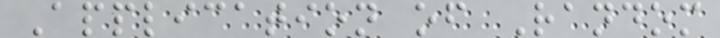Application of Random
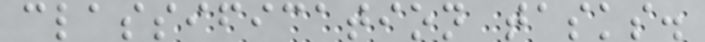classification tasks.
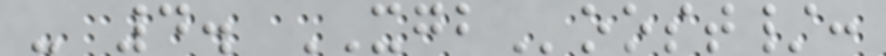- 4. XGBoost/:
